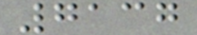7137
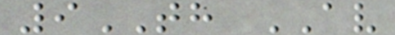9TH AV
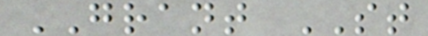GRANT ST
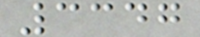3347
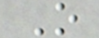O
